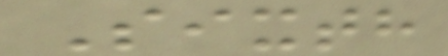Sixth
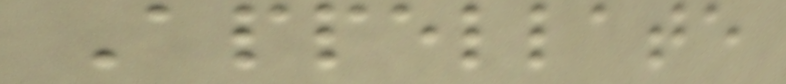Appellate
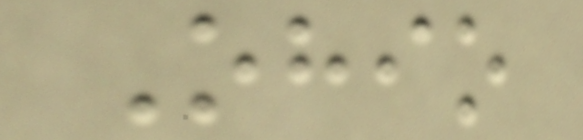Ohio
